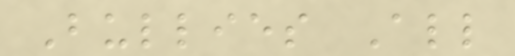Bullies All
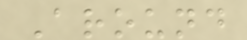Around
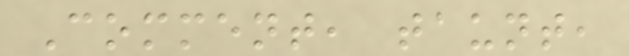Comment, taunt,
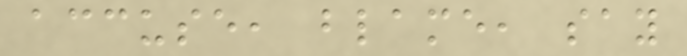accuse, blame, say
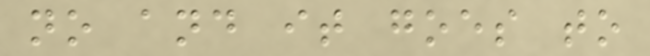no and it goes to
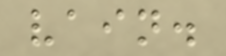vain.
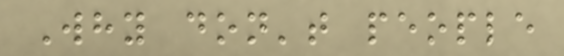Why don't people
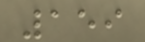159
